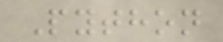Python
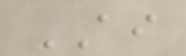AI
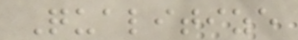Qualitize
